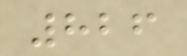826
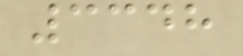3348
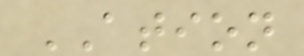ATION
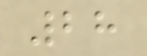28
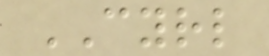CYRL
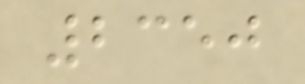2350
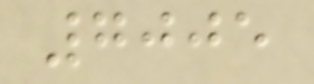7005
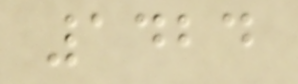1424
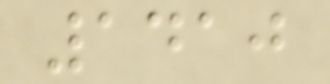1410
